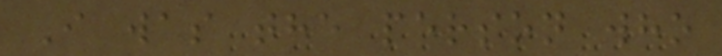I was the person who
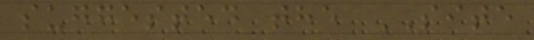suggested the SITE
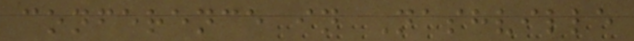conference in Nashville
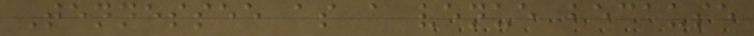Tennessee as a venue because
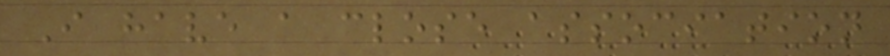I have a close association
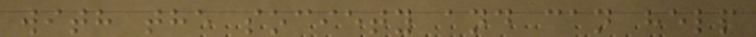with the society and can help
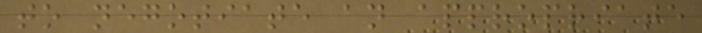to negotiate an appropriate
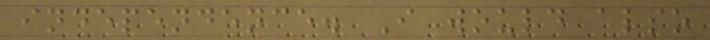independence. I would also
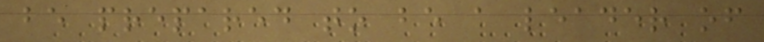be prepared to be a leader of
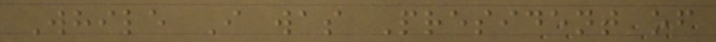While I was President of
